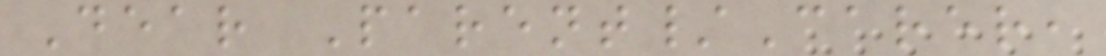Dear Parent/Carer,
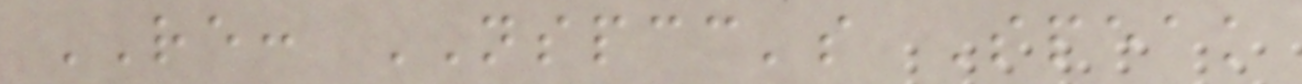RE: NSPCC's Speak
